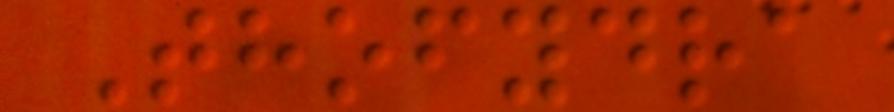Thofydra
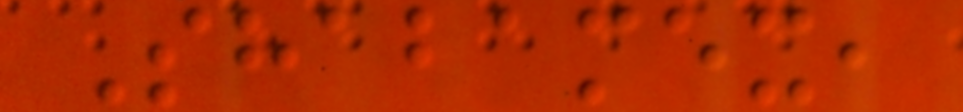Shabamex,
